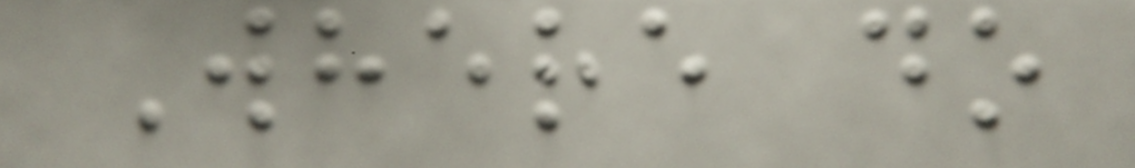Where do
